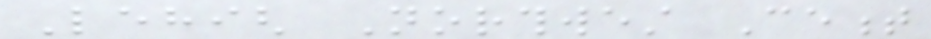Lehigh Northwest Cement
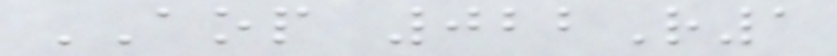AOP 022R1
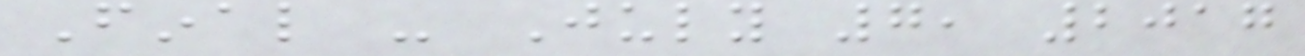Final - July 7, 2017
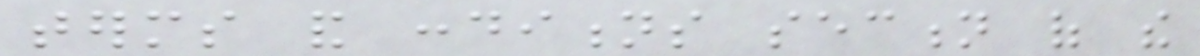terms and conditions section of the
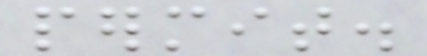permit.
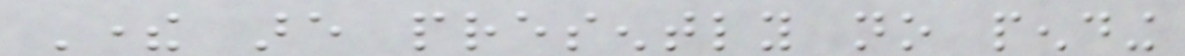There are presently no pending
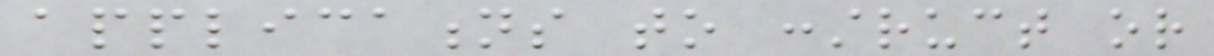applications to construct or
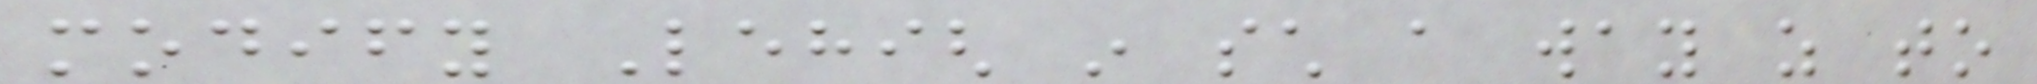modify Lehigh in such a way as to
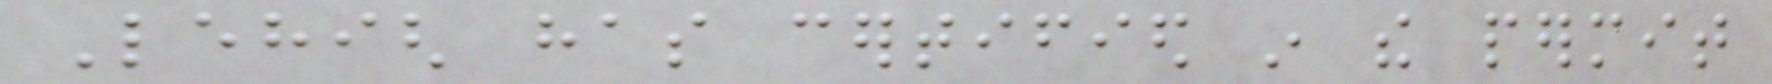Lehigh has certified in the permit
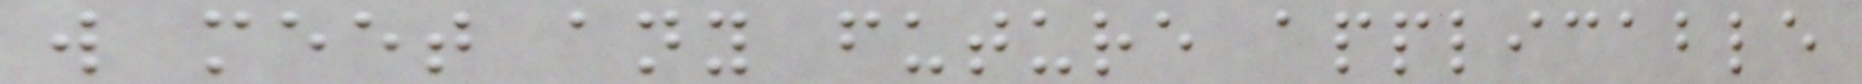will meet any future applicable
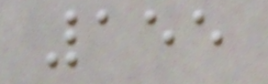155
